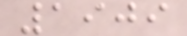1909
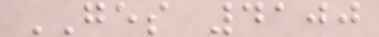GES 4100
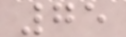75
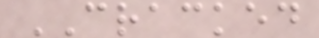CRACKED
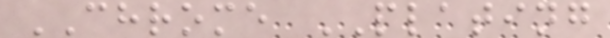CHROME PLATING
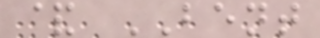& BENT
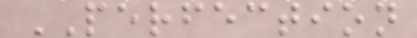PERFECTION
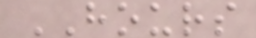HOURS
